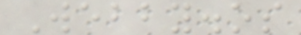Webby.os
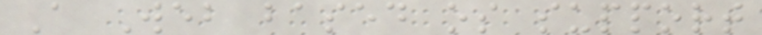A Web based os support
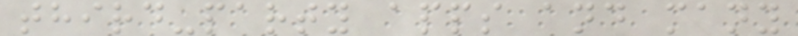third-party apps and many
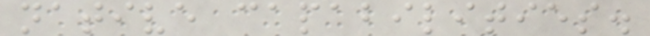native capabilities.
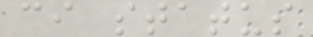ci status
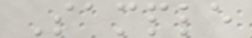Sample
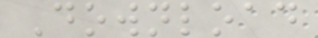Download
